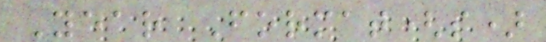Year Format(s)
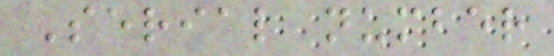Serial number
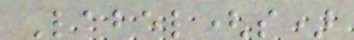Label(s)
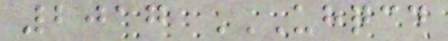2017 UHQCD
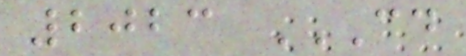2023 CD
